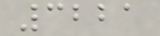3221
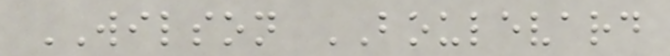WILSON BOULEVARD
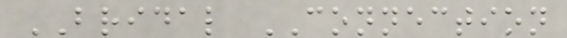BRIDAL CONNECTION
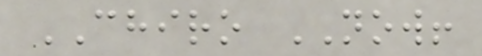CHIRO NOW!
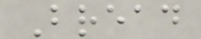Bread
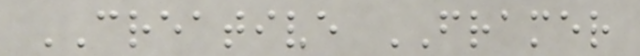CREATIVE FRAMER
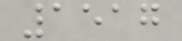1517
